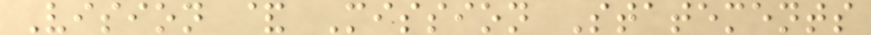Vision & Mission Statements
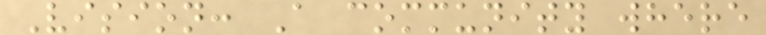Vision: A community where
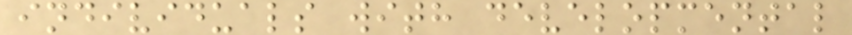individuals with developmental
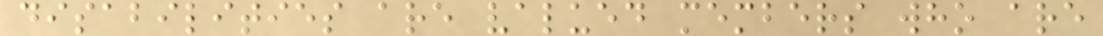disabilities are valued members who are
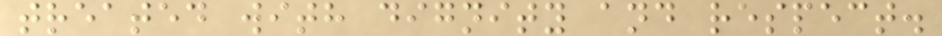treated with dignity and respect.
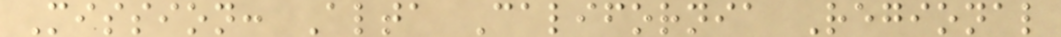Mission: Alta California Regional
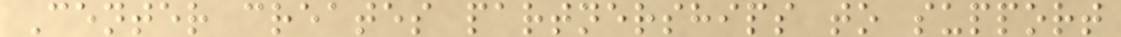Center creates partnerships to support
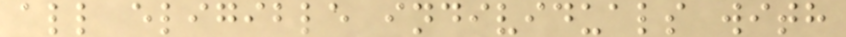all eligible individuals with
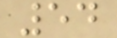54
